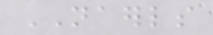NAERLS
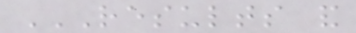RESULTS AND
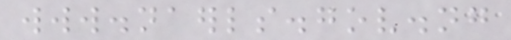www.naerls.gov.ng
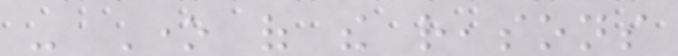- One of the reasons
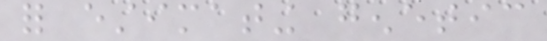for estimating genetic
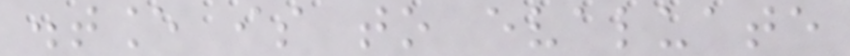distance is to evaluate
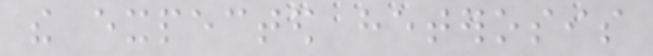the expected heterosis
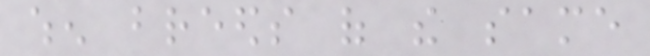when breeds of the same
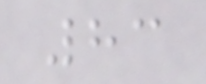83
